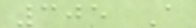305 A
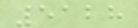5128
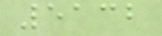5132
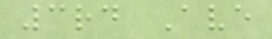3rd Ave
